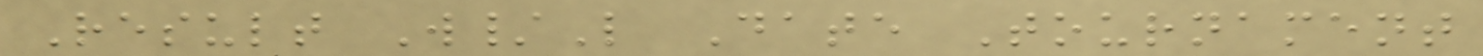Result W/L Date Tournament
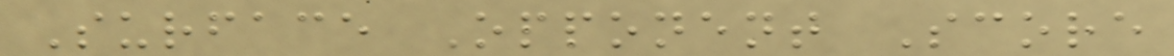Surface Opponent Score
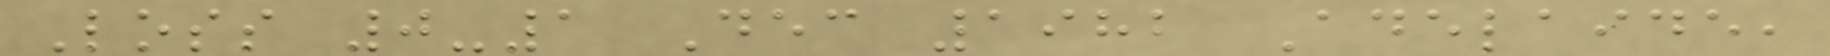Loss 0-1 Dec 1982 Adelaide,
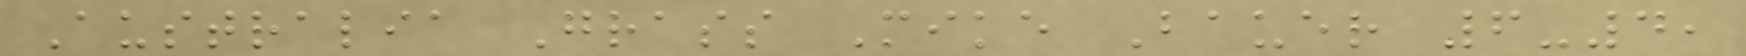Australia Grass Mike Bauer 6-4,
